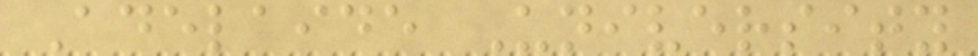Adelaide University
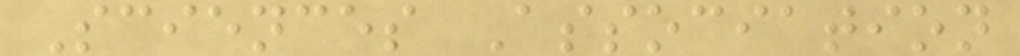Sciences Association
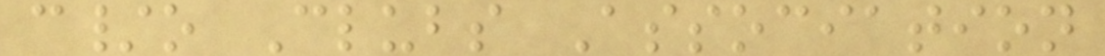c/o Clubs Association
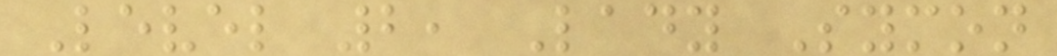Level 2, Lady Symon
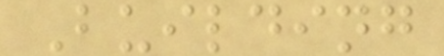Building
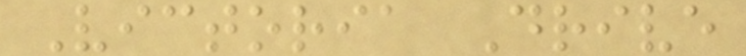Victoria Drive
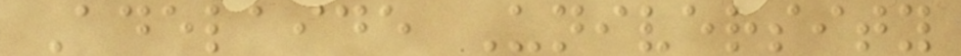Adelaide University
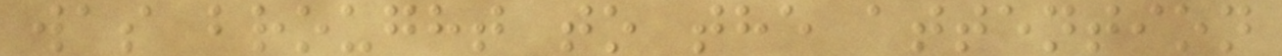was brought to the attention
